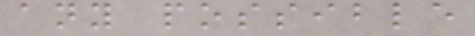any possible
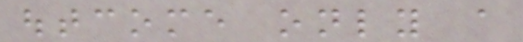outcome only a
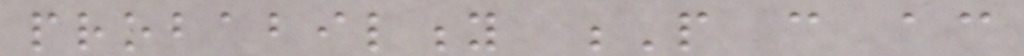probability P can according
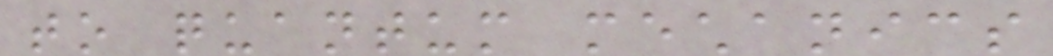to quantum mechanics
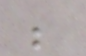be
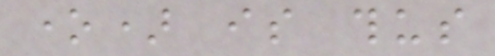one) is thus
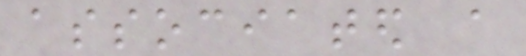associated a
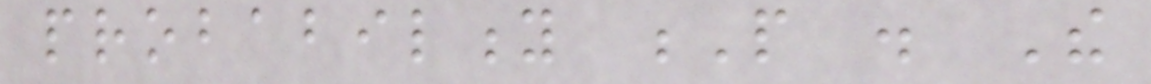probability P . The
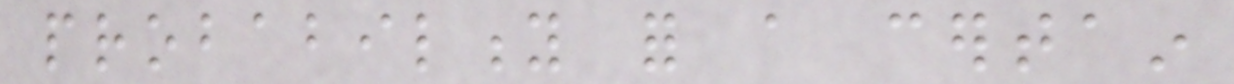probability for a certain
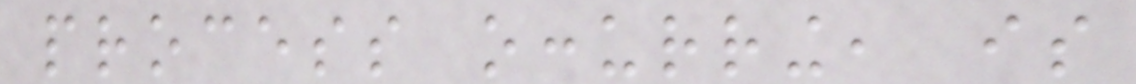process occurring, is
